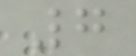7
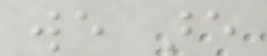we are
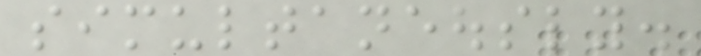simultaneously.
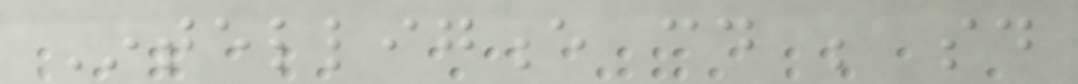Intelligence could be said
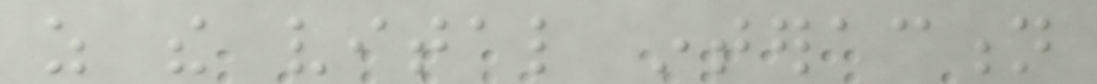as the vital interaction
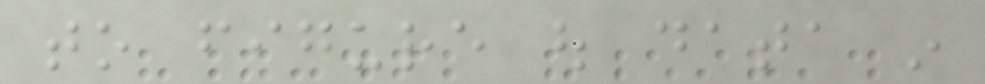to figure out data in
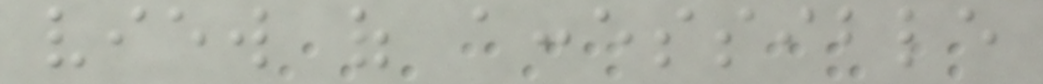view of accessible
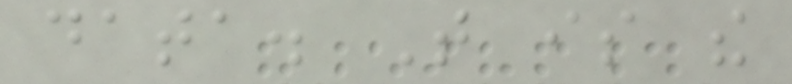data. That is the
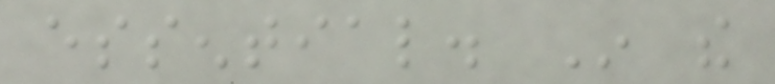essential. In the
